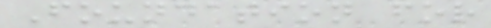Foundation for
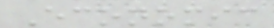Economic
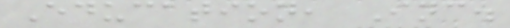Education, Inc.
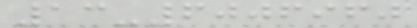13-6006960
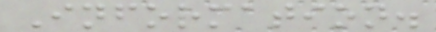Information.
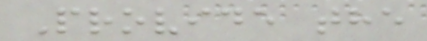Provide the
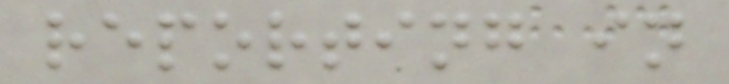reporting in
